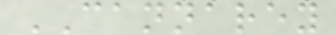CANNAREY
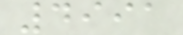4991
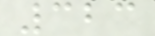323
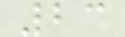23
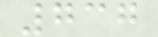737
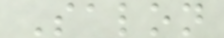Salon
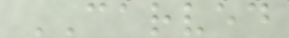CARVED
